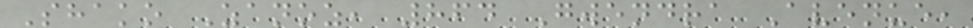Shako Zanoz, 864 Gwendra Avenue,
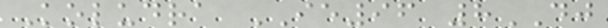Koludra IE96 8DJ
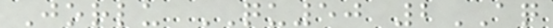Jorlu QU50 2AQ
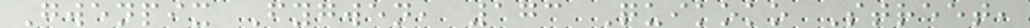Gwenpix Fygwen, 173 Quikoko Street,
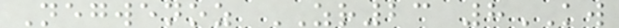Negwenoz ZR23 8KW
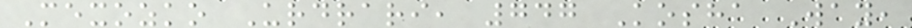Mexozko Urdrari, 747 Kosha Way,
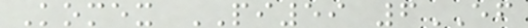Komex PI59 6EF
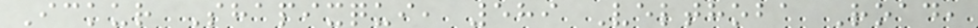Ickur Shapixqui, 589 Velthoba Road,
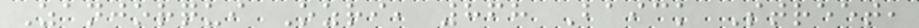Zanjorqui Ozri, 868 Baick Street,
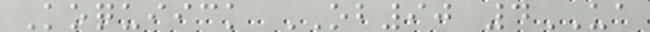Koquiick OB90 4UA
